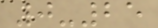0-25
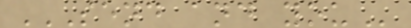SEND AND YOU
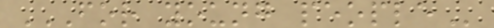FOR YOUNG PEOPLE
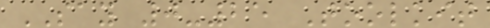SAY 0-25 Toolkit
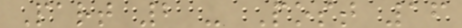Part 2 - Post 16
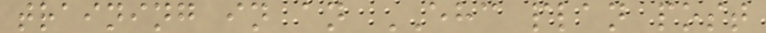training in an EHC plan post
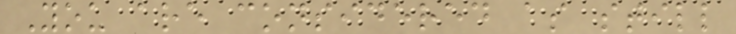You are considered as still
